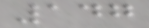147
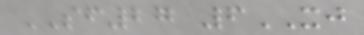SF27 6XJ
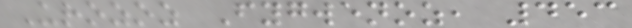Urozoz Fygwenoz, 453
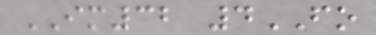IM32 4FO
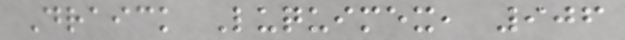Draick Luquimex, 906
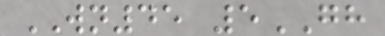WN45 5GH
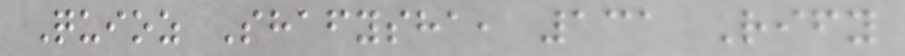Quioz Shafysha, 131 Rify
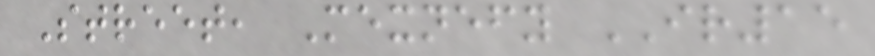Street, Mexnefy IR15
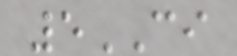5CI
